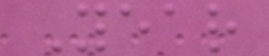Year
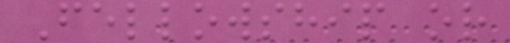Fellowship or
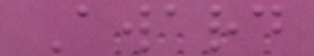Award
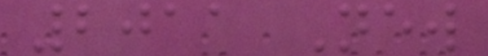2011 New
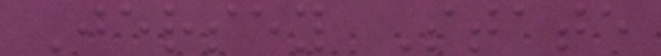Jersey State
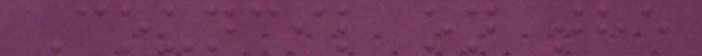Council on the
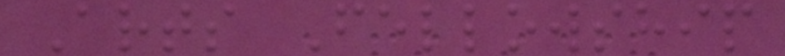Arts Fellowship
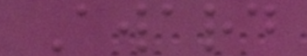Award
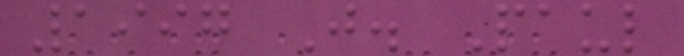1997 J. Paul
